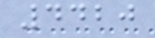4420
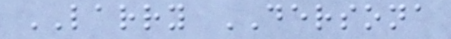LARRY DERSONA
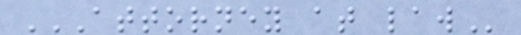ATTORNEY AT LAW
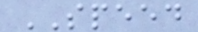SPEED
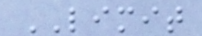LIMIT
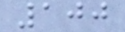100
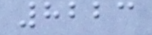8223
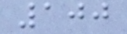100
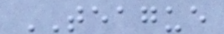TEAGUE
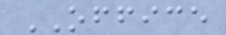OFFICE
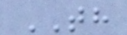TH
